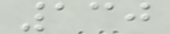130
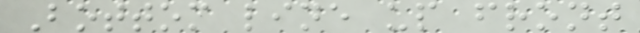Bottom line up front
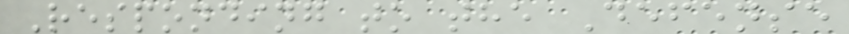Responding to the Defense
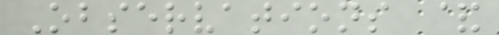Observations &
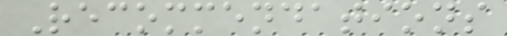Recommendations
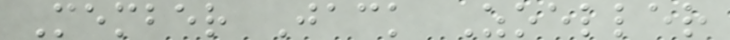Member Jack Zoeller
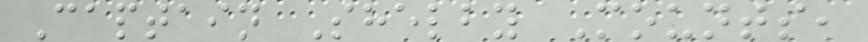Captain Shelby Mounts,
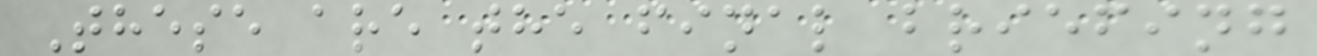These are the final briefing
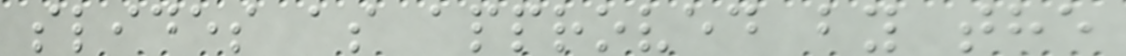slides as approved by the
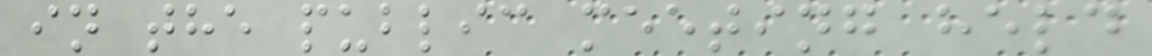in the public meeting held
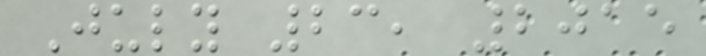July 23, 2015
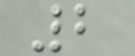2
